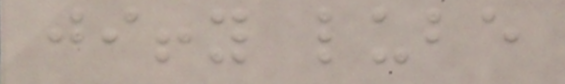jiffy lube
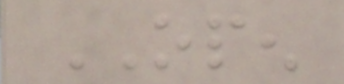OPEN
